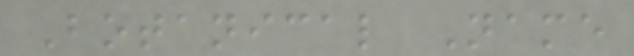Botanical Name
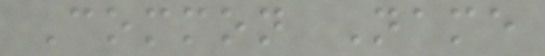Common Name
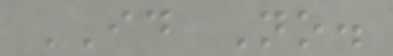ID No.
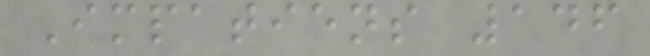Impatiens 146
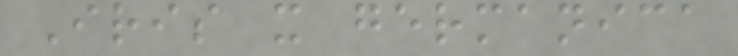Iris x germanica
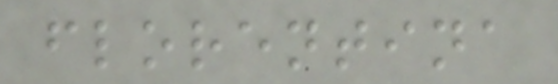florentina
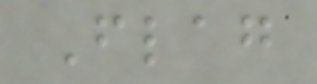Flag
